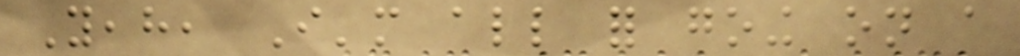Yeah, I'm all for going on a
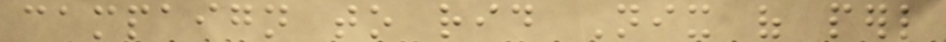campaign to rid Nix of perl
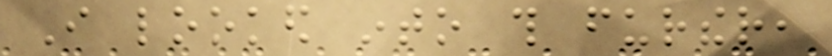I looked into this further,
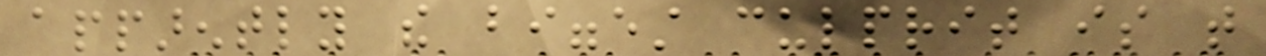apparently the biggest culprit is that
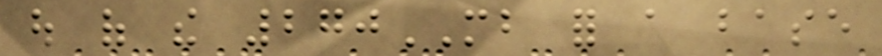out of the 270MB for a base
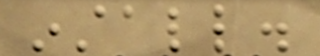install.
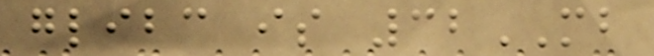glibc is 32MB
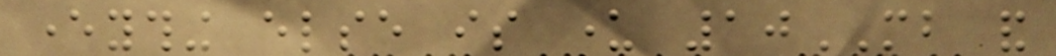everything else is under 10MB and
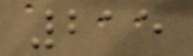215
